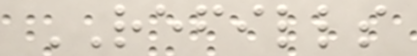REFILLS
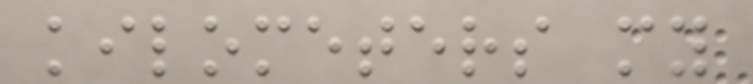kilometers my
